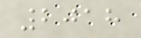2018
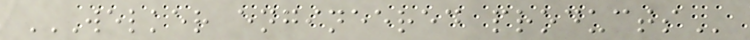WELKER ENGINEERED PRODUCTS
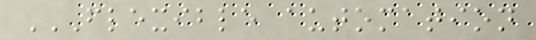FLEXIBLE AUTOMATION
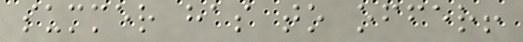summer has to offer!
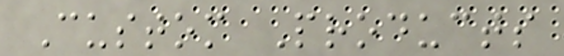Custom Products
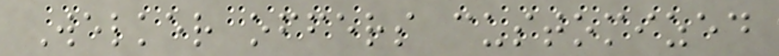Welker offers customized
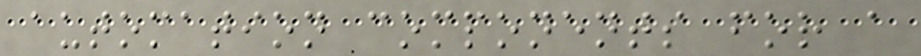automation components for a
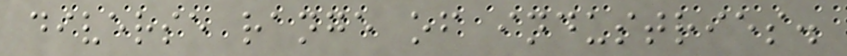diverse range of industries.
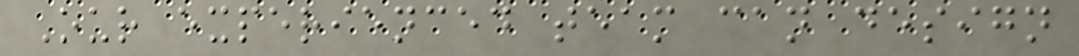Our experienced team can design
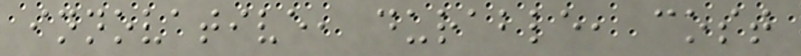innovative, durable, cost
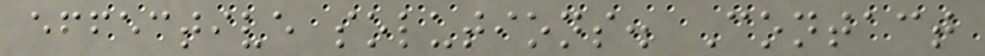effective solutions. Contact
